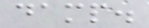damp.
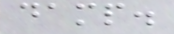damp.
